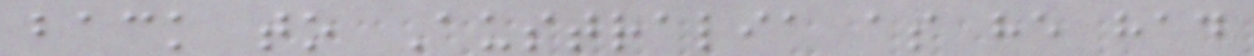back to Australia as he had
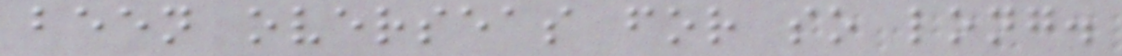been overseas for so long.
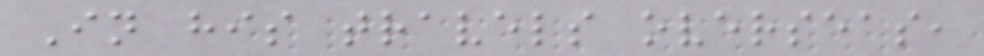In his travels overseas,
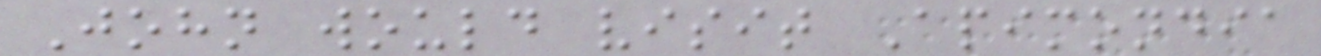John would visit Apimondia
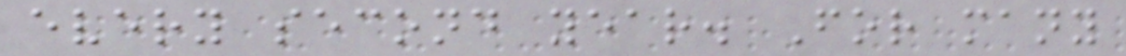every second year. For many
